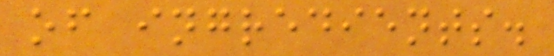of ingredients.
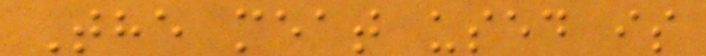The meat used is
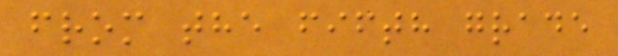from the fifth grade
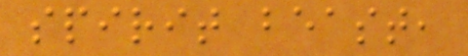spirit beast,
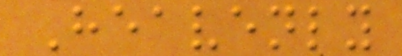Heavenly
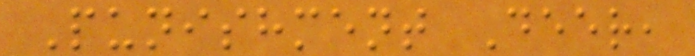Punishment Deer,
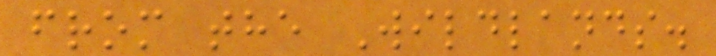from the Wildlands.
